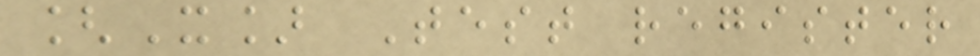[X] Test register
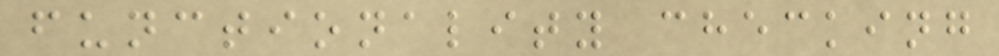functionality checking
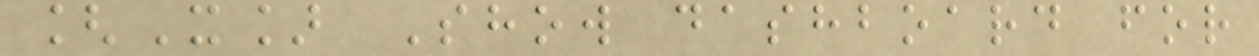[X] Show dashboard for
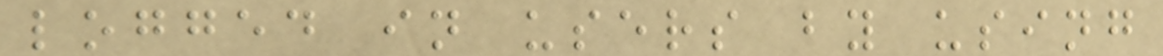logged in users by using
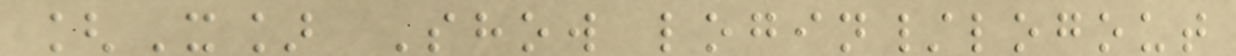[X] Show login/logout
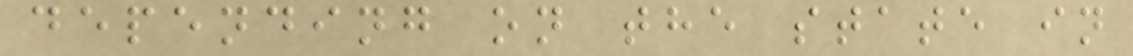depending on the state in
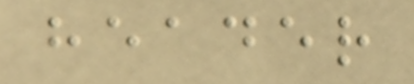header
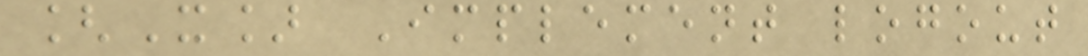[X] Implement logout
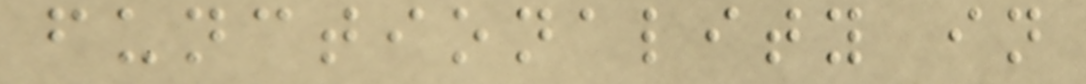functionality in
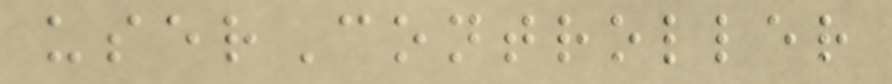userController
